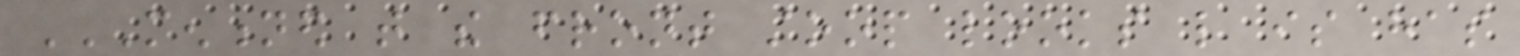MENTIONED THAT THE FRONT STOOP LOOKS LIKE IS HAS
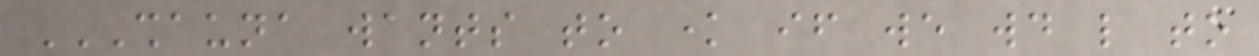SHAUNA WANTS TO KNOW IF WE WOULD LIKE TO
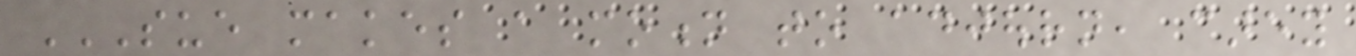SUE MAKES A MOTION TO ADJOURN, CAREY
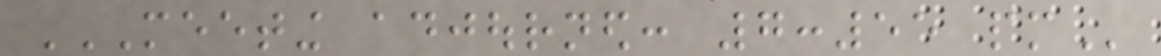MEETING ADJOURNED: 7:55 PM
